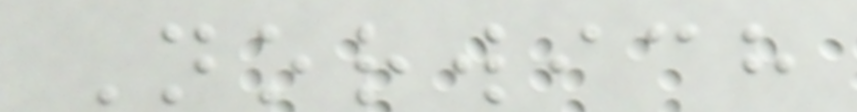Norwich
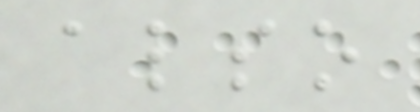also
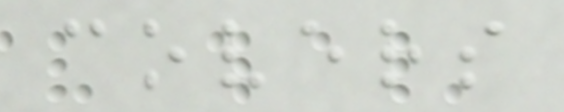covers
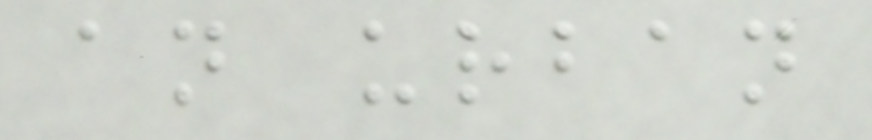an urban
